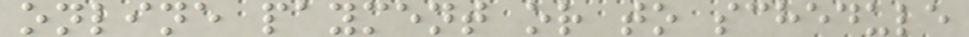online payment or to schedule
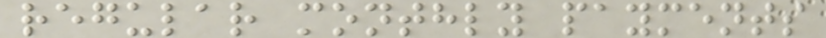regular monthly payments
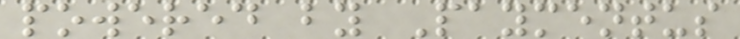powered by Paymentus
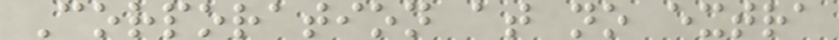Corporation at no extra
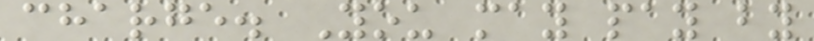charge. You may pay by
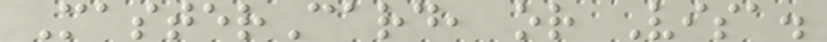MasterCard, or Visa.
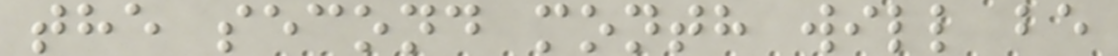the second month will be
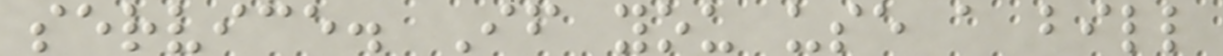service. If you use a bill
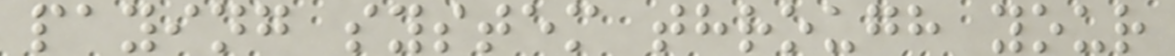paying system through your
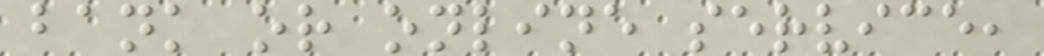bank or online service,
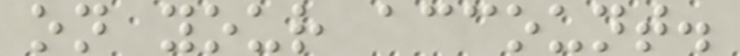on your account.
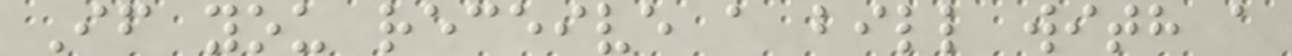If you receive a bill with a
